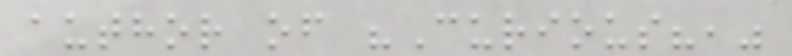author of "Curious?,"
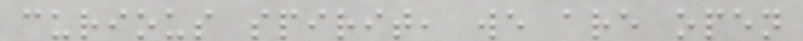curious spirit, we are open
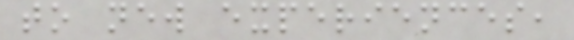to new experiences,
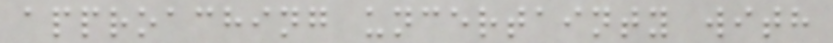approaching uncertainty with
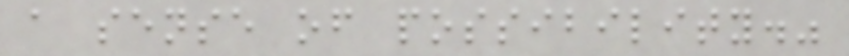a sense of possibility."
